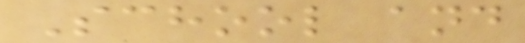School and
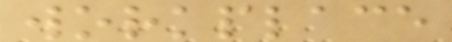workplace
